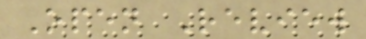Open Review
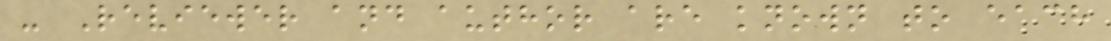- Reviewer and author are known to each
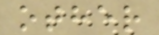other
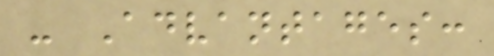- Advantages:
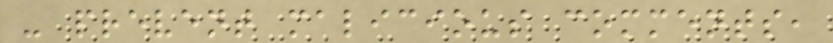- prevent malicious comments,
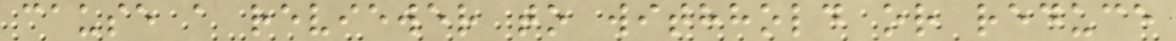cause a reviewer to withhold or reduce
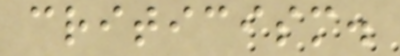criticism.
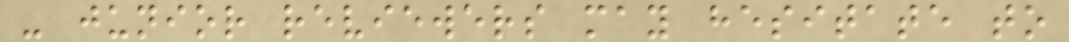- junior reviewers may hesitate to
